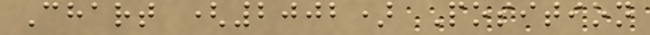Chart (2002) Position
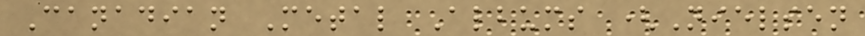Canadian Metal Albums (Nielsen
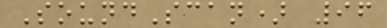SoundScan) 96
